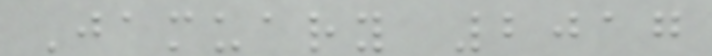Jamuary 2017
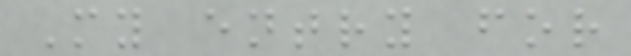My entry for
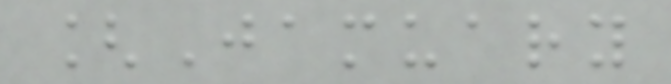[Jamuary
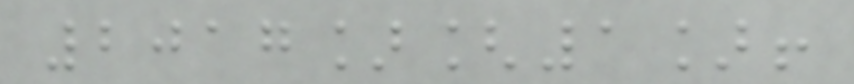2017][1]!
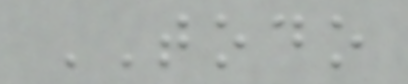TODO
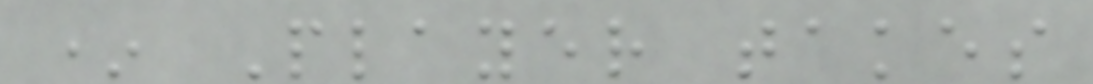* Player takes
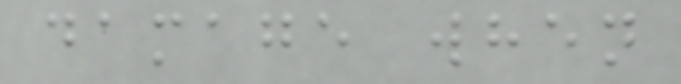damage when
